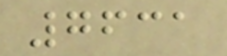7631
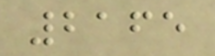2165
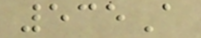535A
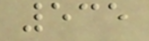535
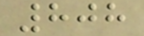808
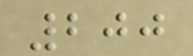200
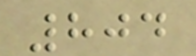804
